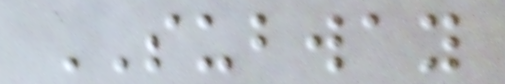SUBWAY
